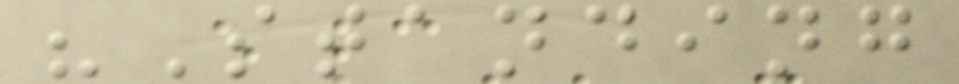"Standing
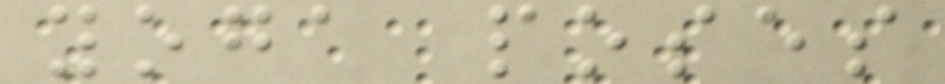yoga poses
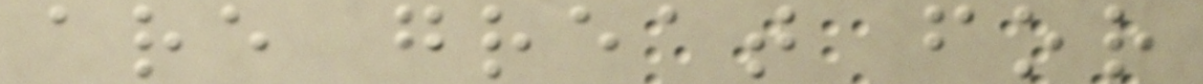are great for
